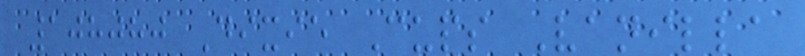108080 Dixie Cups Vanilla
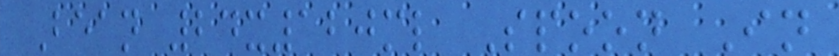Bean 24x120ml Spoon In
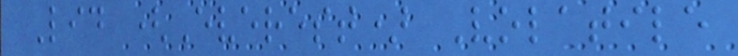Lid (Everest) Volatile
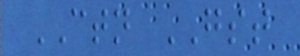CTN GST
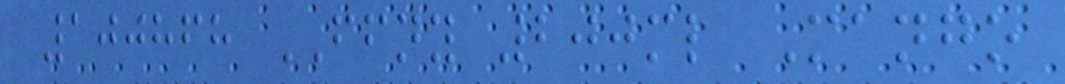100868 FFNY 200ml Mango
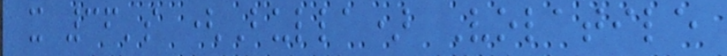x 36's (Bulla) Volatile
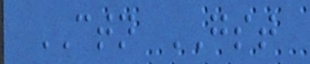CTN GST
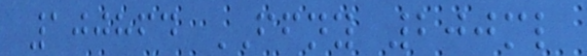100864 FFNY 200ml
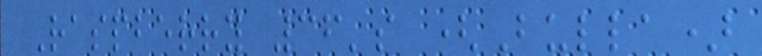Raspberry 36's (Bulla)
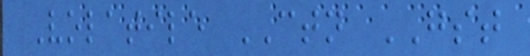Volatile CTN GST
